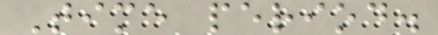Time period.
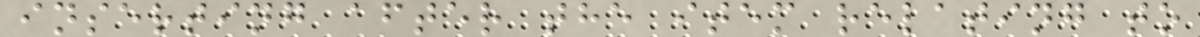inserting after the item relating to
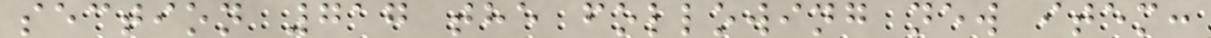section 717 the following new item:
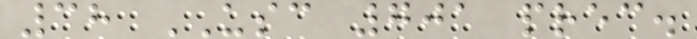38 USC 701 prec.
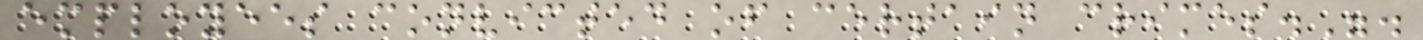employees convicted of certain crimes.".
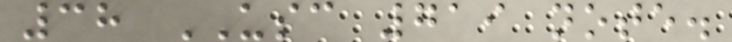38 USC 719 note.
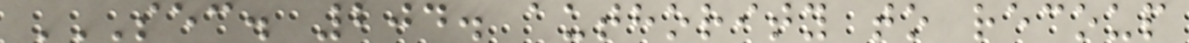SEC. 204. AUTHORITY TO RECOUP
